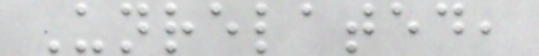Unrelated,
